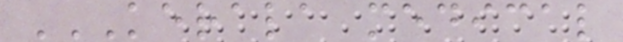KERALA MEDICAL
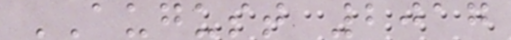AUGUST 2017
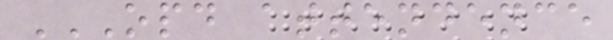OPD ATTENDENCE
